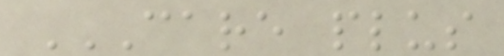CARE PLUS
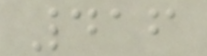416
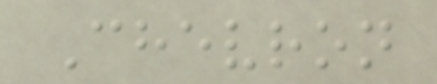Chevron
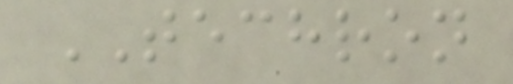TECHRON
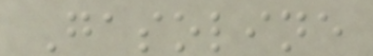Gasoline
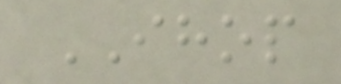IHOP
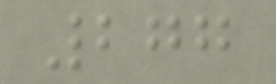277
